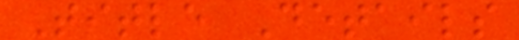Title Details
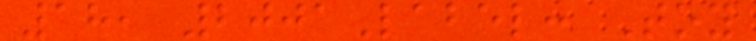18, 2001Label: Toy
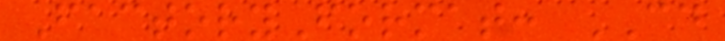FactoryFormat: CD
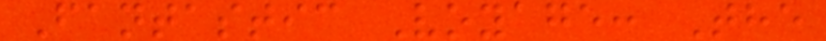Fantastic Voyage: The
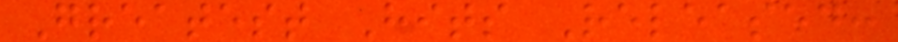Greatest Hits Released:
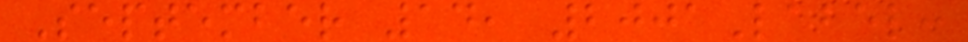September 14, 2001Label:
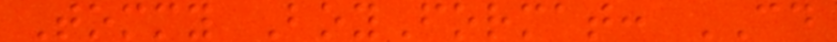Tommy BoyFormat: CD
